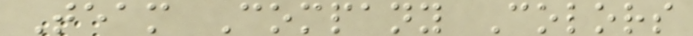Team Company Colors
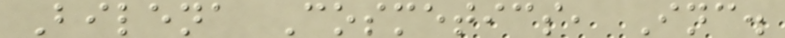Bilena Cosmetics, Inc.
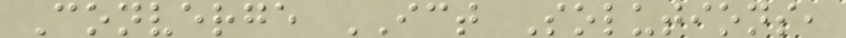Converge ICT Solutions,
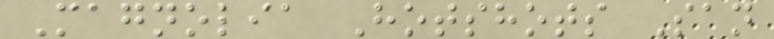Magnolia Hotshots San
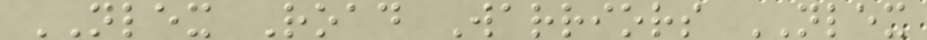NLEX Road Warriors NLEX
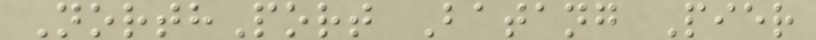NorthPort Batang Pier
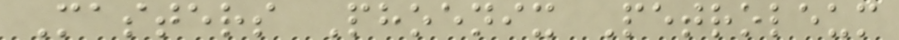Masters Phoenix Petroleum
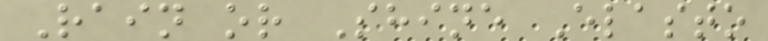Rain or Shine Elasto
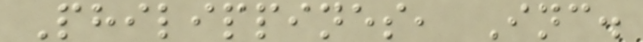Philippines, Inc.
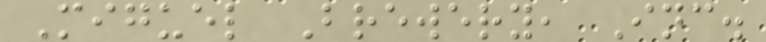Miguel Brewery, Inc.
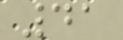41
